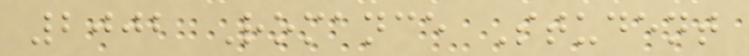2002 Romance Student
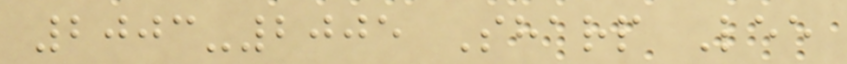2003-2005 Sharp Lee
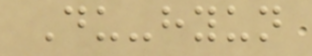Du-hyun
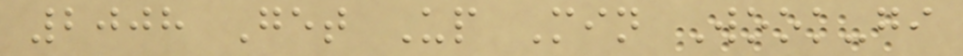2008 Get Up Min Wook-gi
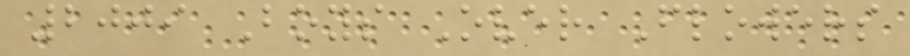2009 Boys Over Flowers
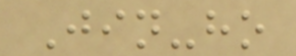Jin-ho
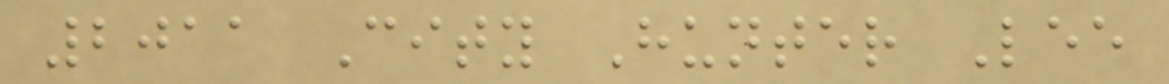2011 City Hunter Lee
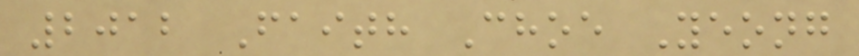2012 Faith Choe Yeong
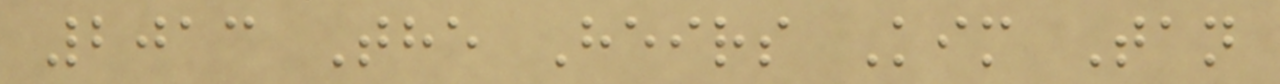2013 The Heirs Kim Tan
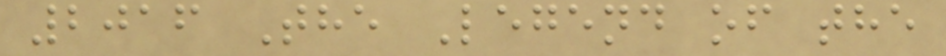2016 The Legend of the
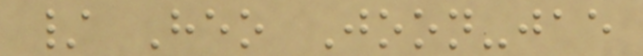/ Heo Joon-jae
